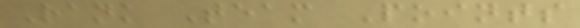Rank Team Points
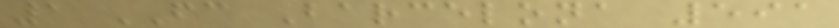1 FC Barcelona 591
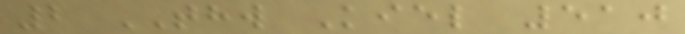2 THW Kiel 510
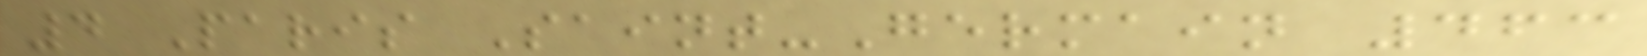4 Paris Saint-Germain 463
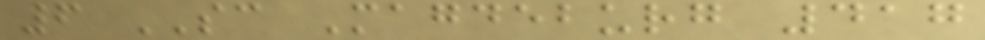6 SC Magdeburg 417
